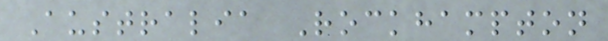Australia Rockhampton
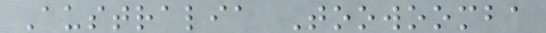Australia Toowoomba
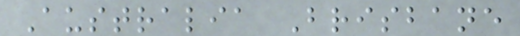Australia Brisbane
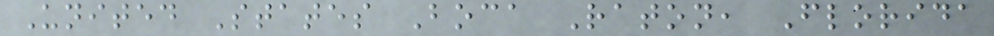United States Boca Raton, Florida
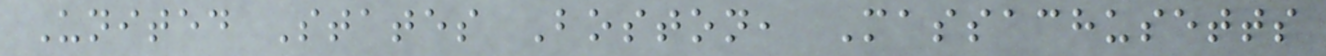United States Boston, Massachusetts
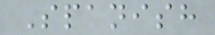Spanish
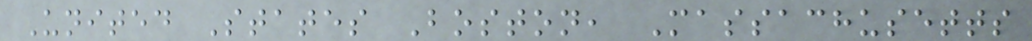United States Boston, Massachusetts
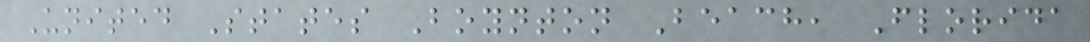United States Boynton Beach, Florida
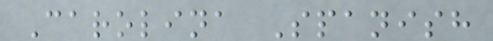Carolina Spanish
